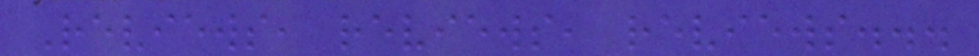Reviews, reviews, reviews...
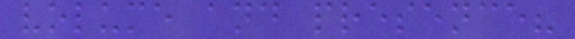volume and presence?
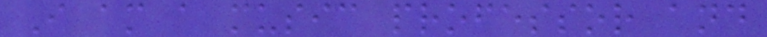I am a music professor and
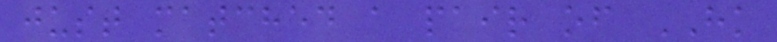just matched a pair of HK
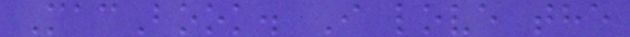MacBook. I love the
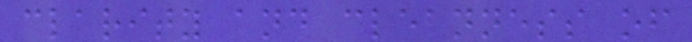clarity and cleanness of
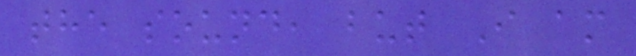the sound, but I am
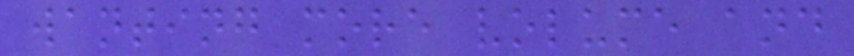wanting more volume and
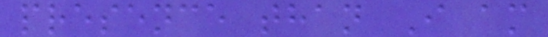presence than I am
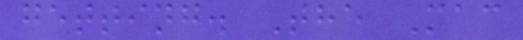getting. The Mac
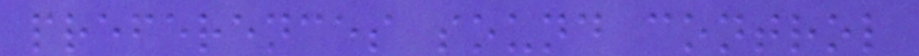preferences sound control
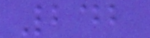242
